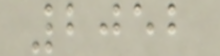2052
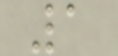1
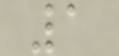1
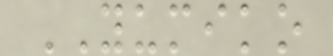YUMIKO
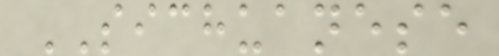SICHUANESE
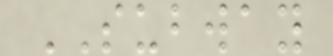SUBWAY
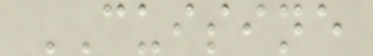CUISINE
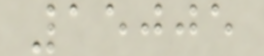15005
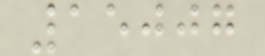15007
